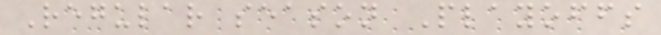Regular season Playoffs
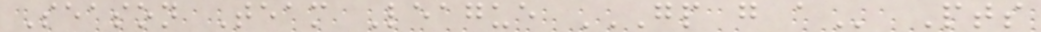Season Team League GP G A Pts
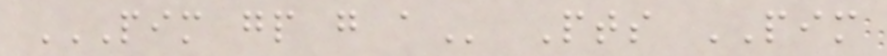PIM GP G A Pts PIM
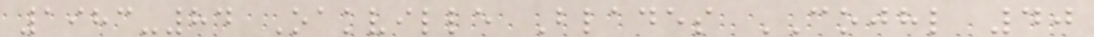1983-84 Oakville Blades COJHL 40
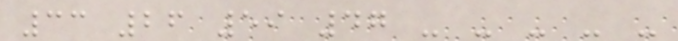33 26 59 47 - - - - -
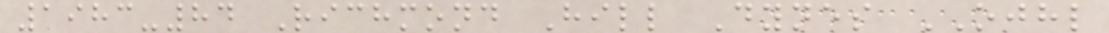1983-84 Richmond Hill Dynes OJHL
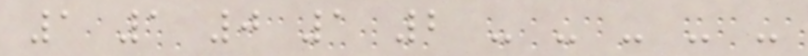1 1 0 1 2 - - - - -
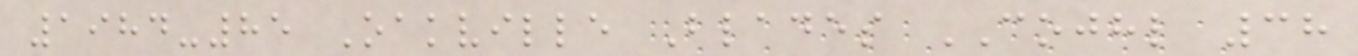1984-85 Oakville Blades COJHL 38
